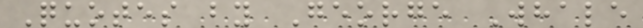Quotes by George Whale
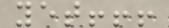yet!!!
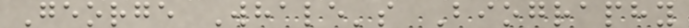George Whale's Biography
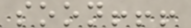soon!!!
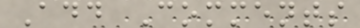Add Comments
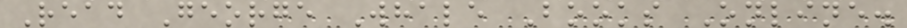Read George Whale Books Online.
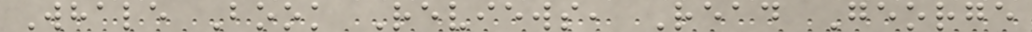Whale Book Reviews, Read George
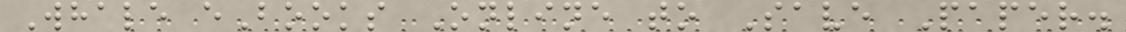Whale eBooks Online to Save Paper.
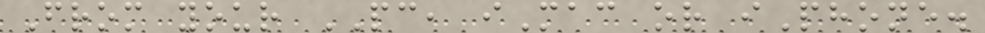From your PC, iMac or iPhone.
